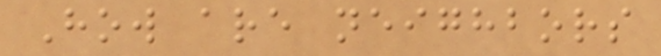How are neighbors
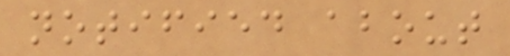notified about
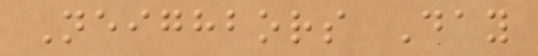Neighbors Day
